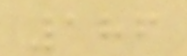186
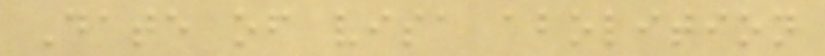Date of visa abolition
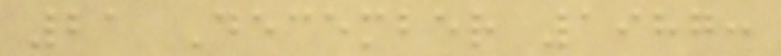21 December 1987:
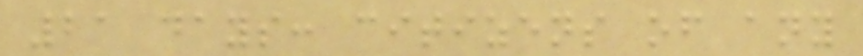21 days: citizens of any
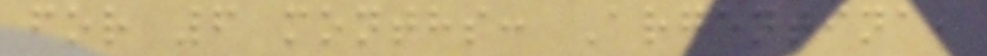for 6 months: Argentina,
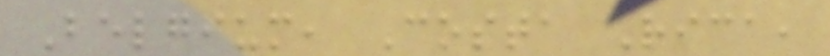Belgium, Costa Rica,
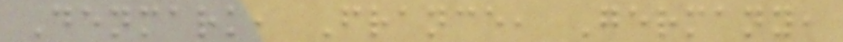Denmark, France, Germany,
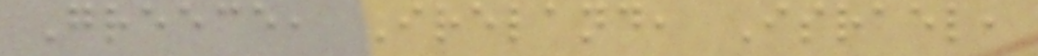Greece, Ireland, Israel,
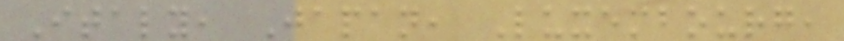Italy, Japan, Luxembourg,
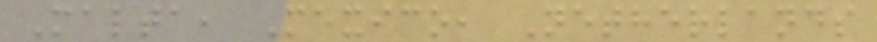Malta, Mexico, Netherlands
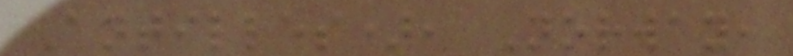Antilles), Norway,
